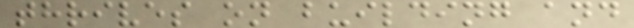thrives on building and
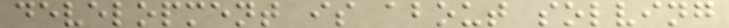development is about solving
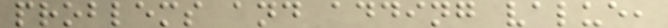problems and adding value,
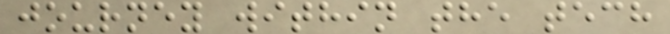journey within the tech
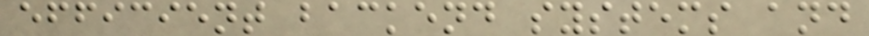efficient backend systems and
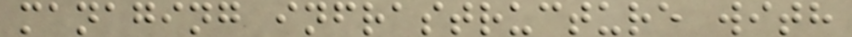managing infrastructure with
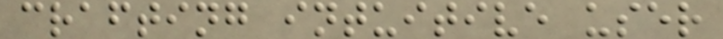crafting intuitive user
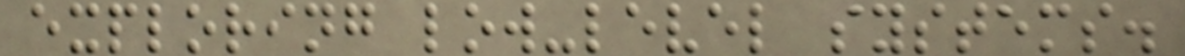exploring low-level systems.
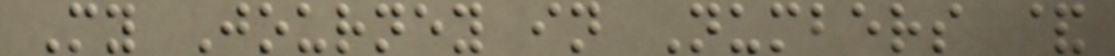My Journey in Numbers &
